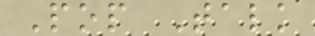Pop Talk
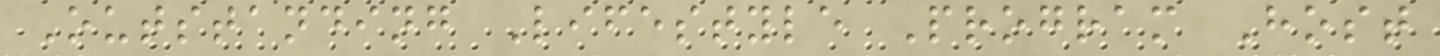Outstanding Lifestyle Program Host
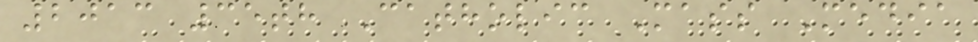2013 35th Catholic Mass Media
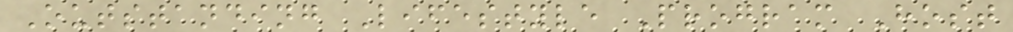Outstanding Lifestyle Program Host
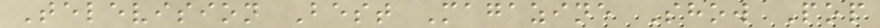Television Best Magazine Show Pop
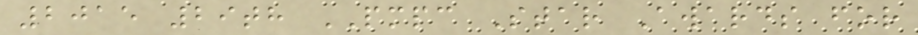2015 29th PMPC Star Awards for
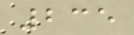235
